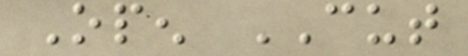Open CUT
